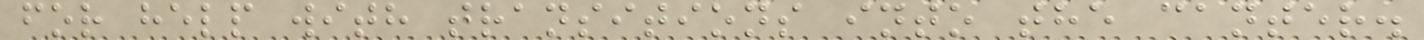for help with transitions into the canter.
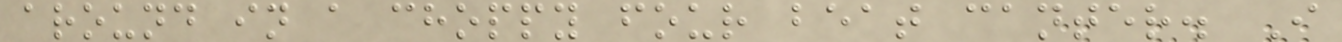around in a choppy four beat canter. I
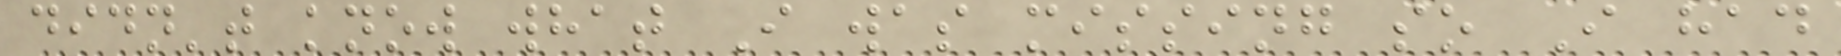didn't know what I was missing so I had
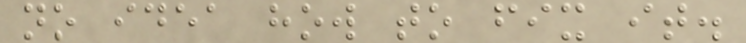no idea how to fix it.
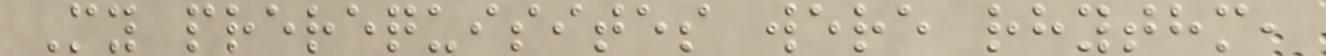My prerequisites were rhythm,
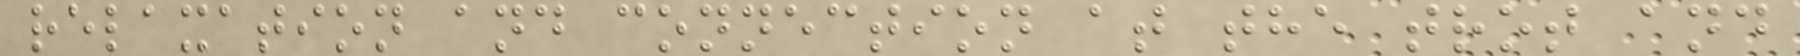relaxation and connection at the trot and
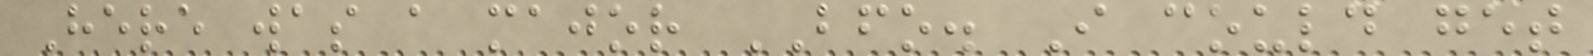Here was a major BFO. I could get
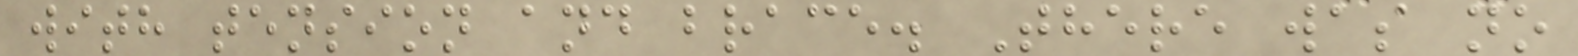with tension and brace. There was no
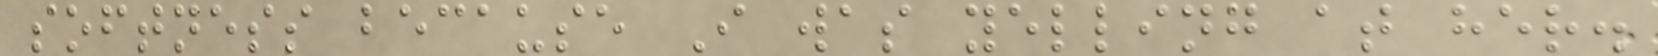softness because I was yelling at her.
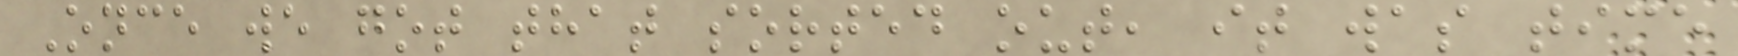Once we got that sorted out, it was time
